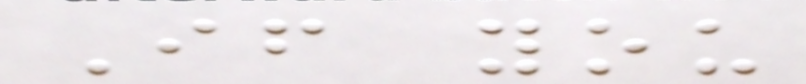If you
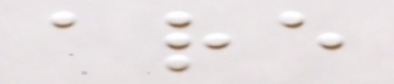are
